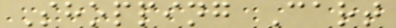Shopping Cart
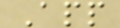App
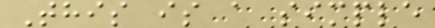This is a simple
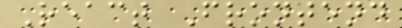React Frontend
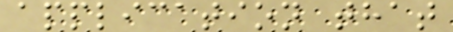application that
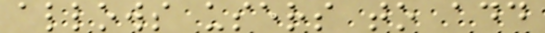allows users to add
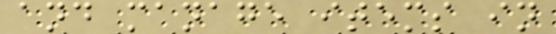and manage items in
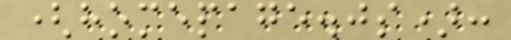(homepage.js):
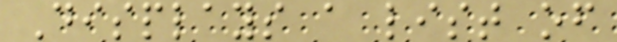Displays a list of
